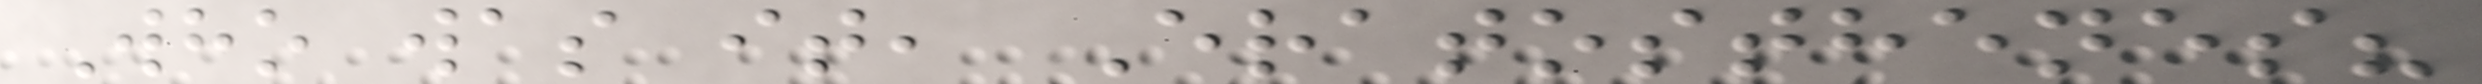Who was it, Eratosthenes?
